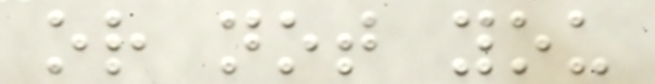or not you
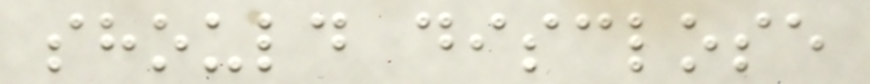should disclose
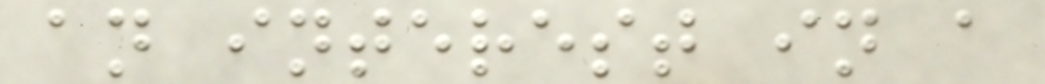an interest in a
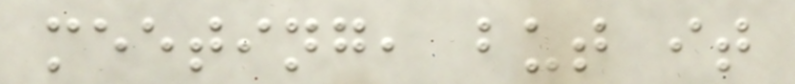meeting, but it
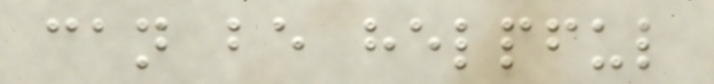can be helpful
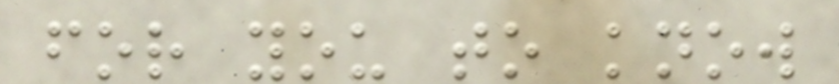for you to know
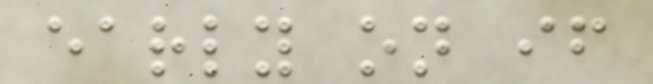early on if
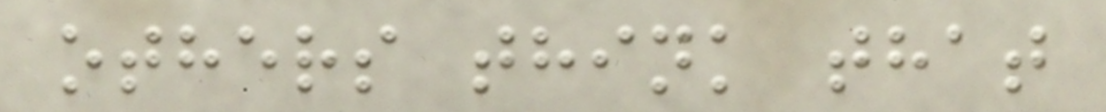others think that
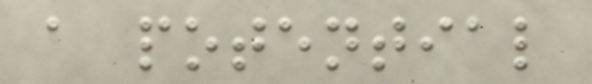a potential
